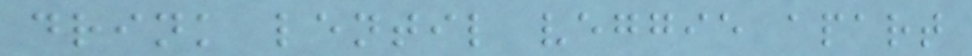drink lentil veggie apart
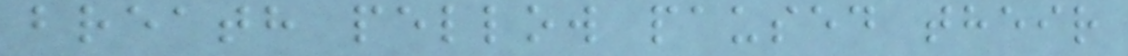breath pellow paused their
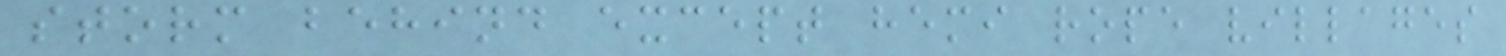storm behind except hemi rope villages
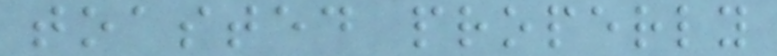toasted properly
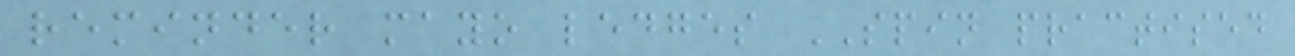reminder mayo ledges SPIN practised
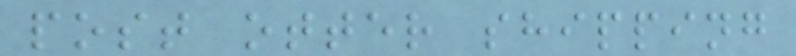post otter shipping
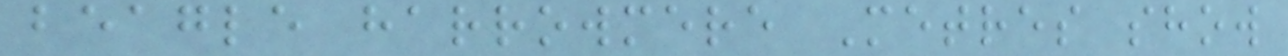beagle harrowmere Metres show
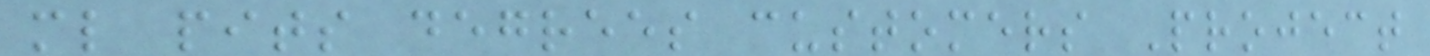ml pits degrees customers Project
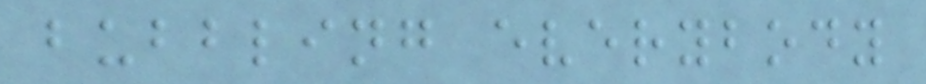bubbling everybody
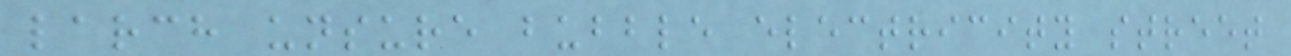larch unsure bubble electricity street
